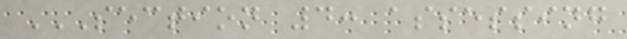SECTION 4: ASSESSING
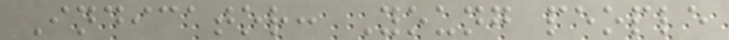Indicator: Young people
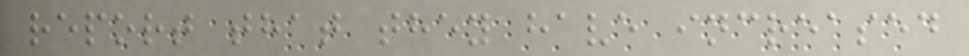report that they have increased
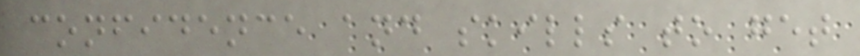confidence and skills to get
